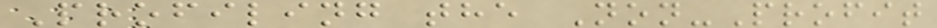Profiling the Non-Profit
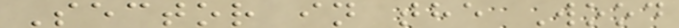Sector in the Wood
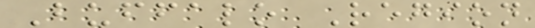Buffalo Region
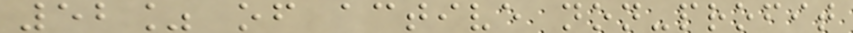52% of active non-profit
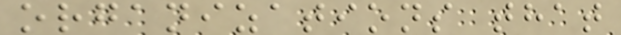organizations that
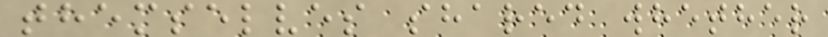themselves shared whether
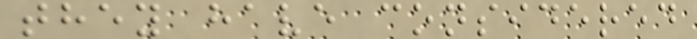they have considered
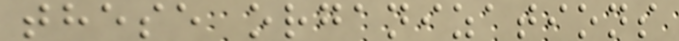these organizations
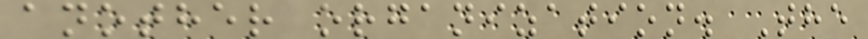another organization. The
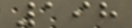198
